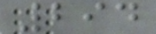294
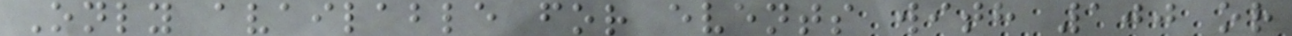Only available for events with 100 or
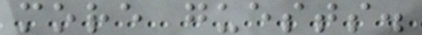more guests.
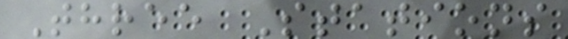Three Stations
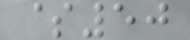$50
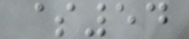$54
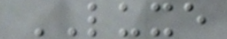LUXE
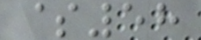$58
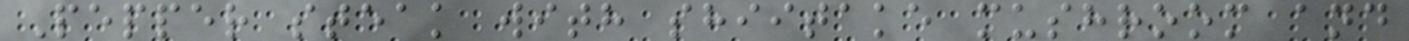Pepper steak with shiitake mushroom and
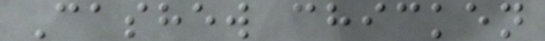Cashew chicken
